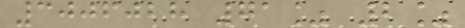3006028 71% 2%
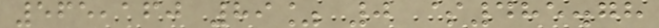565,160 89% 0 $485.78
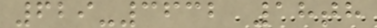629-3632 18th
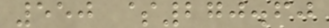550 $270.60
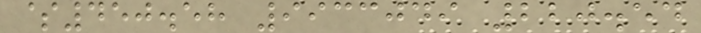$450.58 9933049 220.54
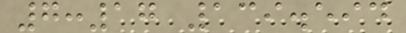7:17 139.594
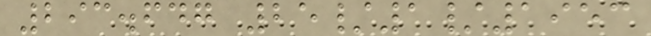293.647 25/1/1953
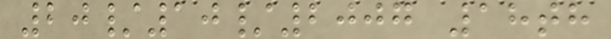20/10/2007 18th
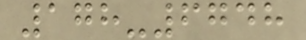178-6748
